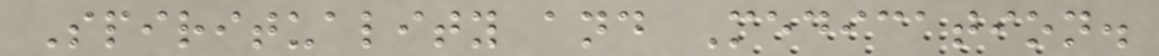Spirituality and Medication.
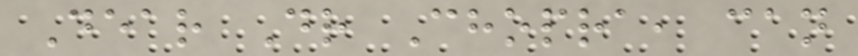Dear Dr Chopra, can
